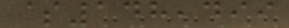$148,499
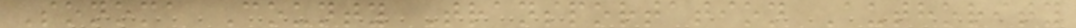Sonoma County Transportation Authority
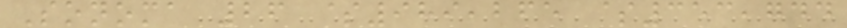Sonoma 26 $989,265 $353,744
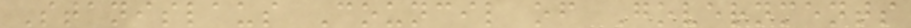Stanislaus Council of Governments
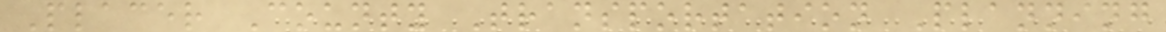Placer County Transportation Planning
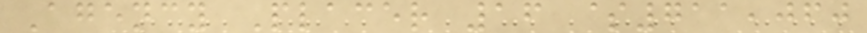Agency Placer 16 $711,060
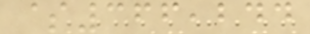$366,244
